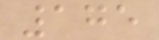175
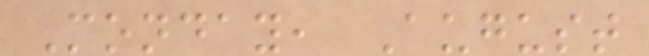Monday, August
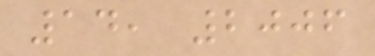14, 2006
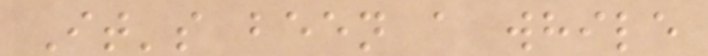It's been a while
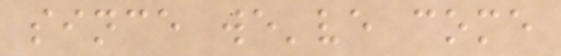since we've come
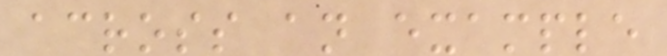across an example
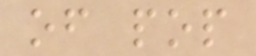of pop
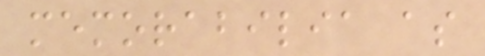memorabilia as
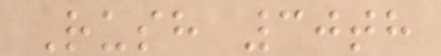Rush 30th
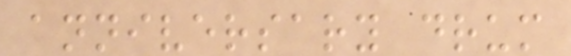anniversary drum
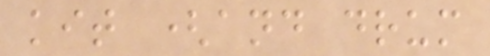kit (and drum
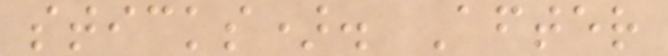sticks). After
